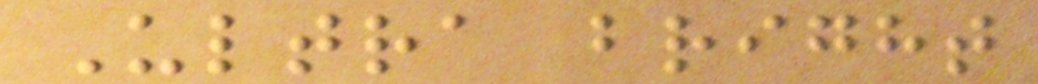Ultra bright
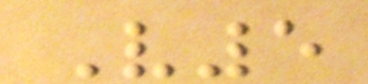V5
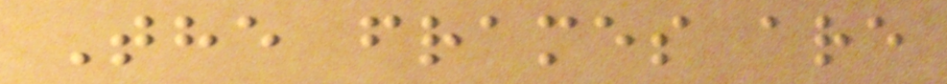The frames are
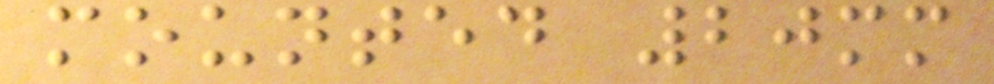mounted 20mm
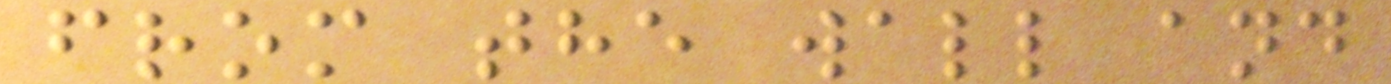from the wall and
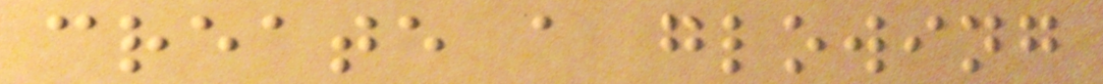create a glowing
